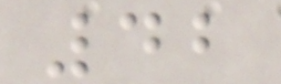42
